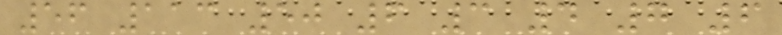56 113 50 6 3 4 7 6
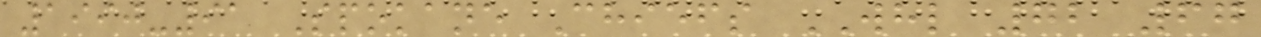1990-91 Spokane Chiefs WHL 72 67
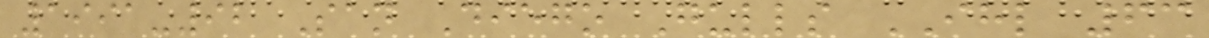1991-92 San Diego Gulls IHL 63
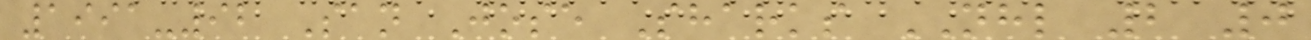1991-92 San Jose Sharks NHL 2 0
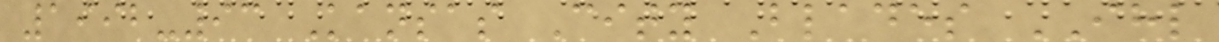1992-93 Kansas City Blades IHL
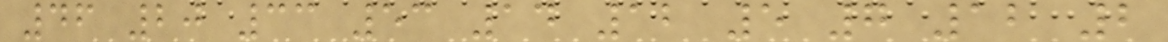46 20 33 53 14 12 5 7 12 2
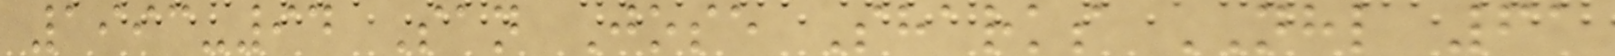1993-94 San Jose Sharks NHL 61
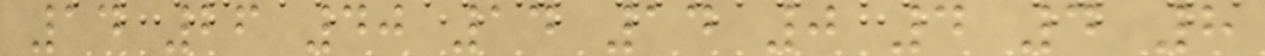14 26 40 14 14 0 4 4 8
